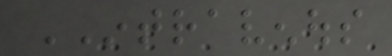INTRAVENOUS
